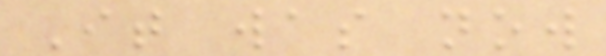It was now
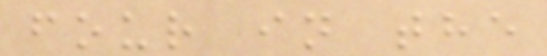four in the
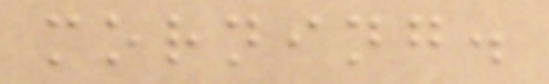morning.
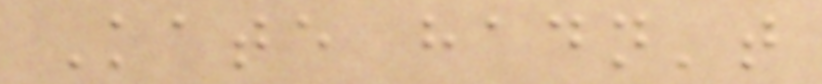Kate hadn't
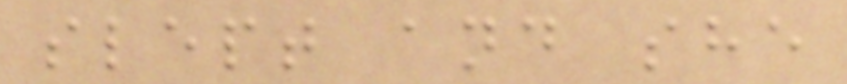slept and she
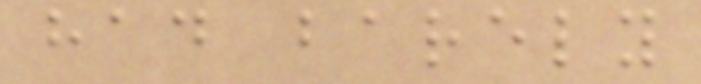had barely
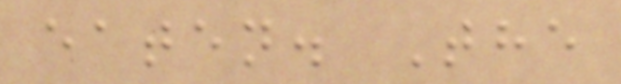eaten. The
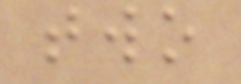two
